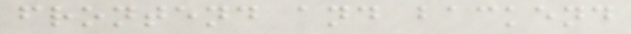frontend and backend
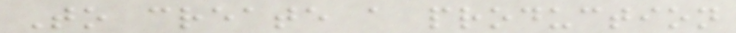To create a production
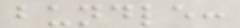bundle:
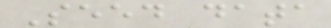Seed data
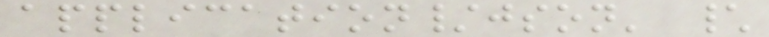application/json' \
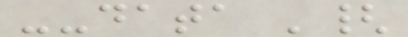--data '{
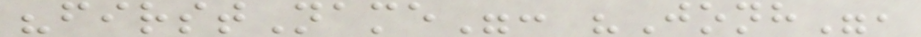"firstName": "Jonh",
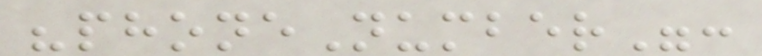"phoneNumber":
